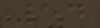54
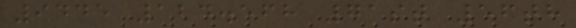9445 124.568 71st 56th
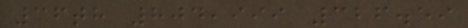36th 804,999 326.59
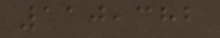110,382
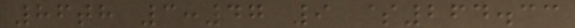86th 3:47 9 $264.33
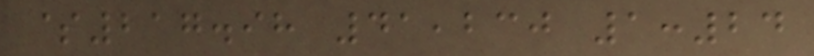$217.98 41,230 1:24
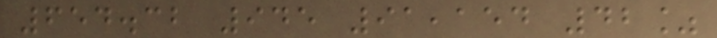654.32 945 91,154 42%
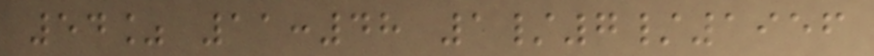54% 11:48 1/7/1956
